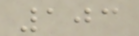103
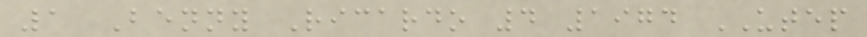1 Benny Ricardo 4 1974 UTEP
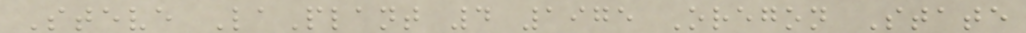Steve LaPlant 4 1975 Oregon State
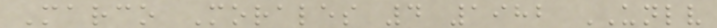Marco Morales 4 1982 UNLV
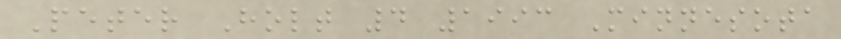Peter Holt 4 1993 Minnesota
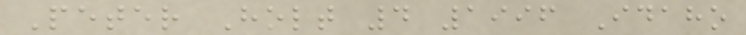Peter Holt 4 1996 Idaho
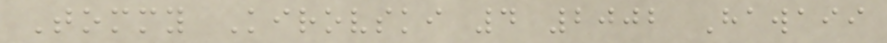Tommy Kirovski 4 2002 Hawaii
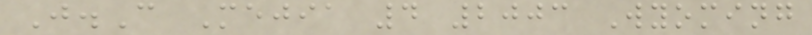J.C Mejia 4 2003 Wyoming
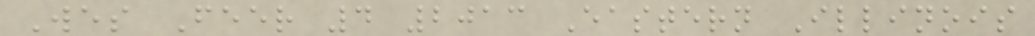Wes Feer 4 2013 Eastern Illinois
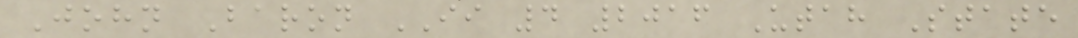John Baron II 4 2016 Utah State
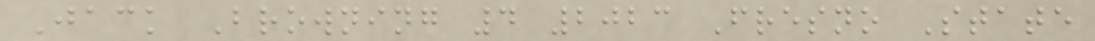Jack Browning 4 2023 Fresno State
